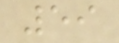59
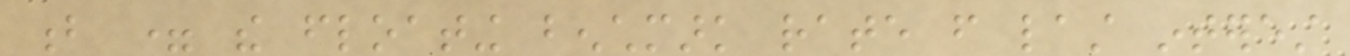b = the floating benchmark rate from last interest
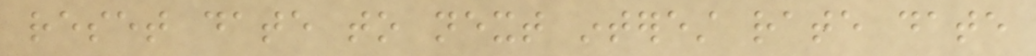reset date to next interest rate date
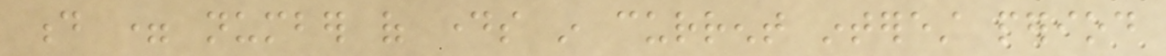d = number of days in current interest period
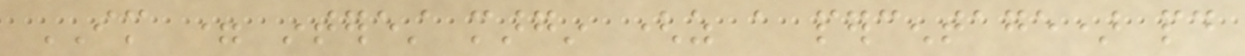IM = interest margin (as a percentage) paid
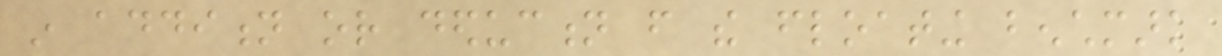in addition or deduction from the floating benchmark
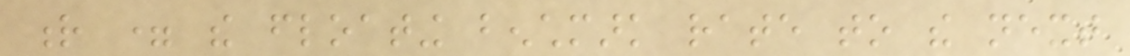r = the floating benchmark rate to the next
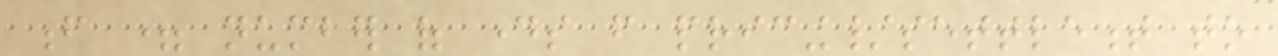f = number of days from pricing/settlement to
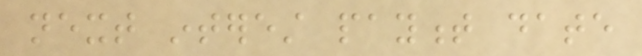next interest payment date
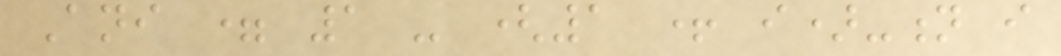Ani = 1 - (1 + i)-n i
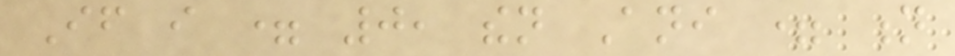If i = 0, then Ani = n
